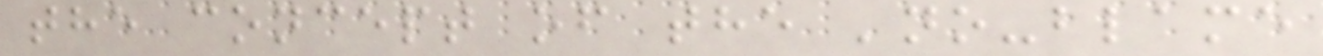the concept of the 'no-blame
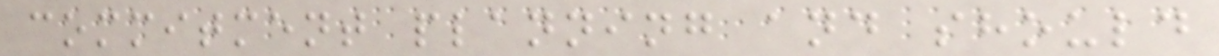commitment planning and should
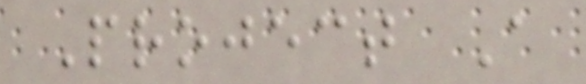Project A
